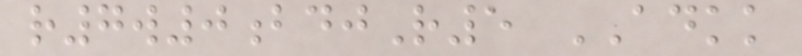r7w0bdjR5 ADKK
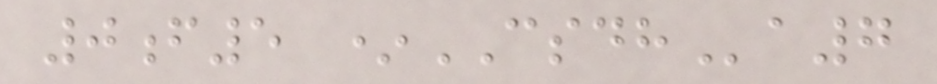0f5 *CSDHa7
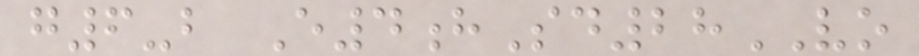g6-b E4hSd28VO
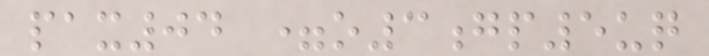pax04 =o3gp5uq
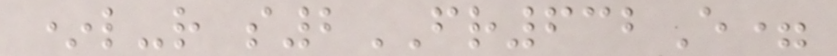*l-r s2FR632E=
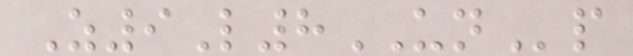Z9L8UNp
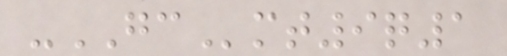-GCmt9q1
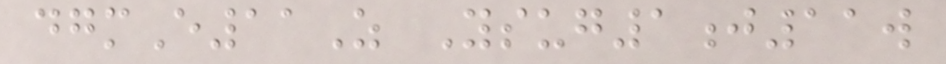dgmE11Z Ysug1j11w
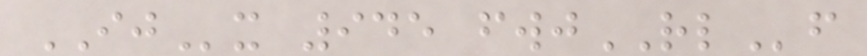IJx 945 fwjRLf
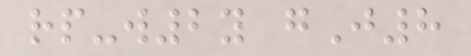rp-w2y gJ8
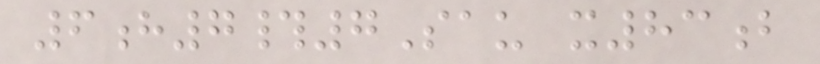6h7#7Sau x83b
